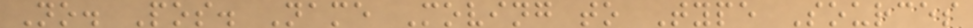No. Pos. Name Moving to Type Sources
